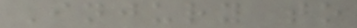Injury to
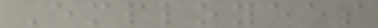Employees
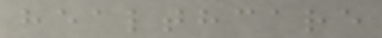healthcare
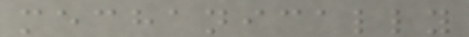mechanically
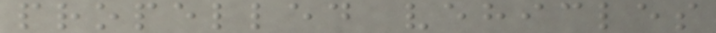propelled vehicles
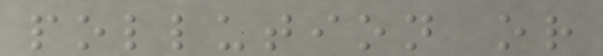pollution or
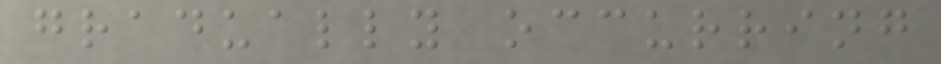gradually occurring
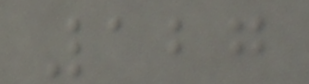127
